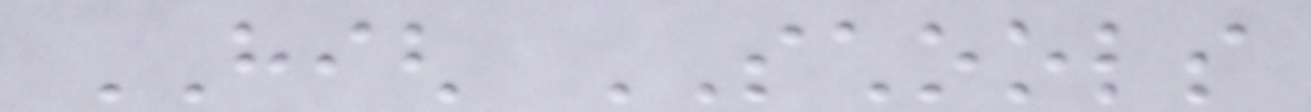HIGH SCHOOLS
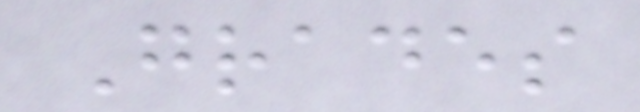Grades
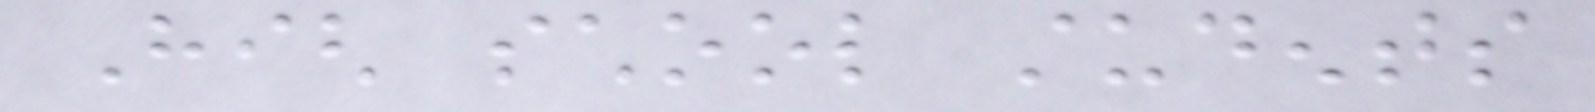High school students
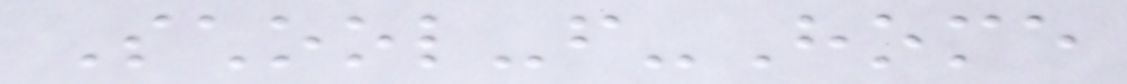School-from-Home
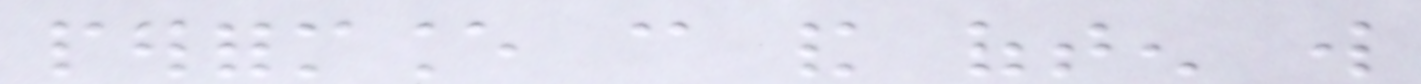performance can and often will
